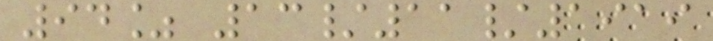94% 13/11/1919
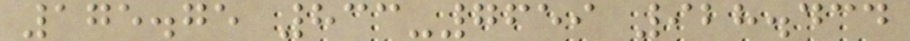175.75 833-7659 928.434
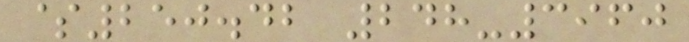$250.42 248-3960
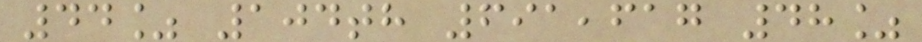44% 104th 691,617 48%
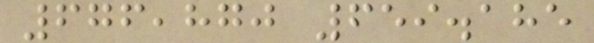676,870 659.185
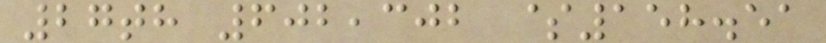27th 602,302 $158.51
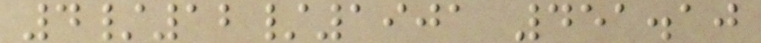4/12/1901 451.10
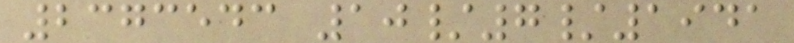2373543 10/7/1941
